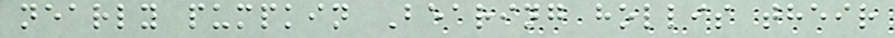nearly pumpkin Bearing hollis their
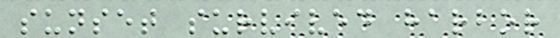sunset survived harbor
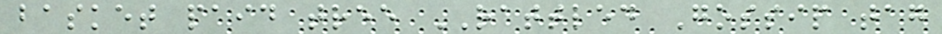basket paid tree RATTLED Gossip tag
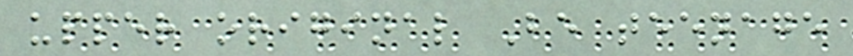upper original Be teenage
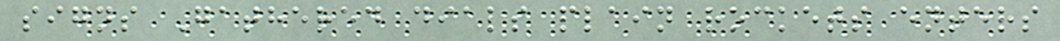signs Gathered dials plain rockets enters
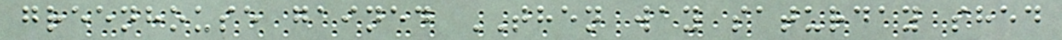greenhouse gained THEN way saturday shed
